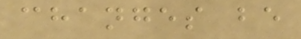changes be
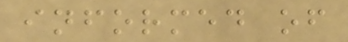informed of
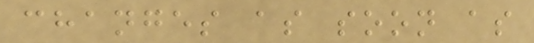changes as soon as
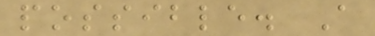possible. A
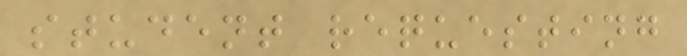student requesting
